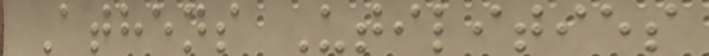Athens Utilities
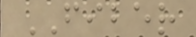FIBER
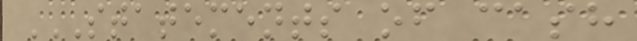STATEMENTS OF CASH
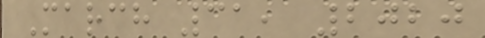March 31, 2020
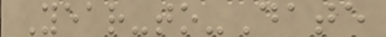Year-to-Date
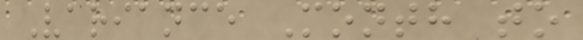Variance Month to
